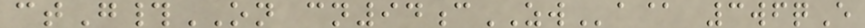ctG#ON cn94cZWa@ 3wfqE
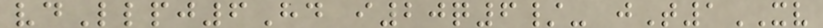vdLlpj6Hd i20q6/- jT1XV
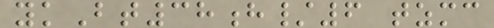ykBt38h/6 tzmc
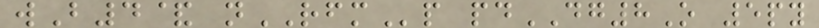wB4& nRFMp pdDG8O 5py
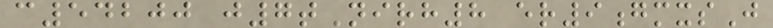c54200 j7tNirh8 er9gmxsJ
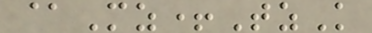@Mz+TzK
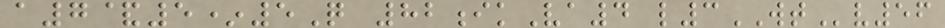a7&5*5Q 82ikVa4 l3WTv56
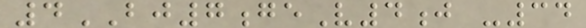4BJ7geV4j -34
